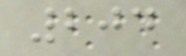204
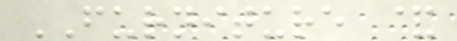FURNITURE &
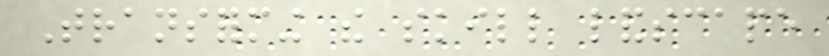Transforming the skill landscape
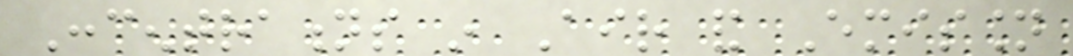Concentrations in Air and Emission
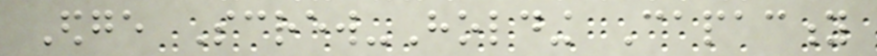Edge Screw-Holding Capacity
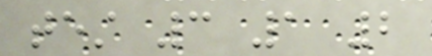test 3 1 2
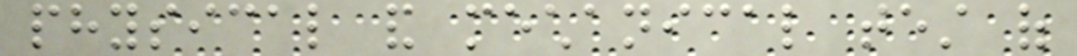physical and mechanical test of
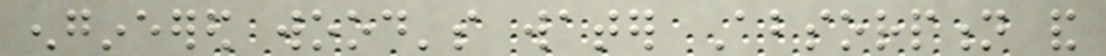engineered wood's water Absorption and
